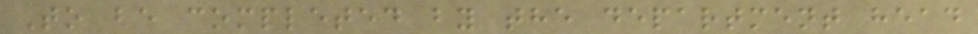To be completed by the department head
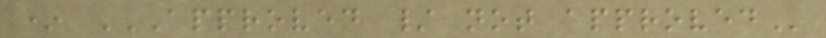* APPROVED / NOT APPROVED
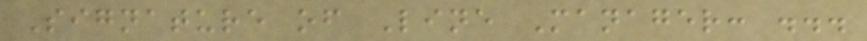Signature of Line Manager: ...
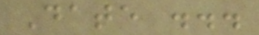Date ...
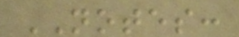NOTES:
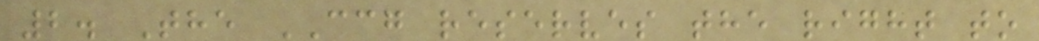2. The CCG reserves the right to
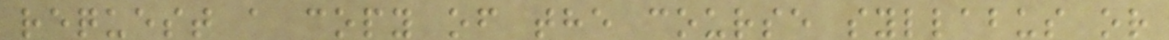request a copy of the course syllabus or
